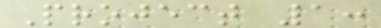Project 1:
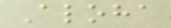Aloha
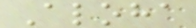Aloha
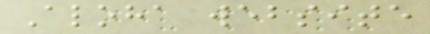Aloha website
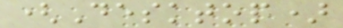(Desktop)
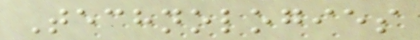Technologies
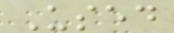Used
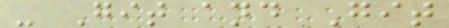- Git and Git
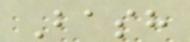Bash
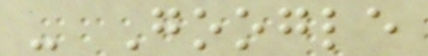- Google
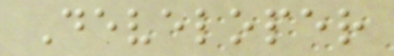Developer
